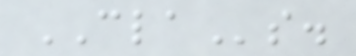CLAs.
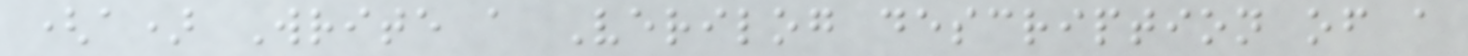(a) Write a Verilog description of a
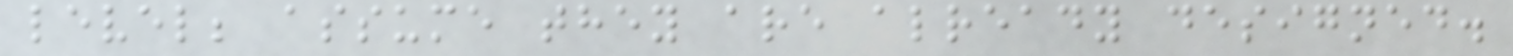level; assume they are already designed.
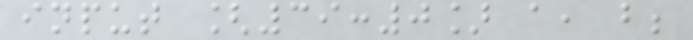input [39:0] a, b;
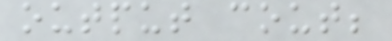output cout;
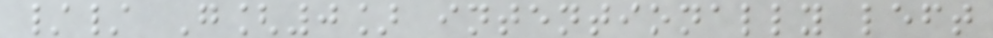// G[0] intentionally left
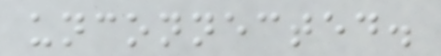unconnected.
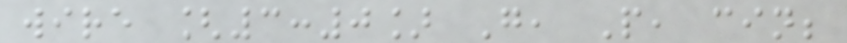wire [3:0] G, P, cin;
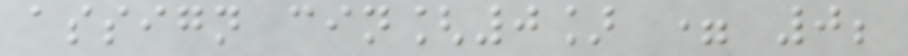assign cin[0] = 0;
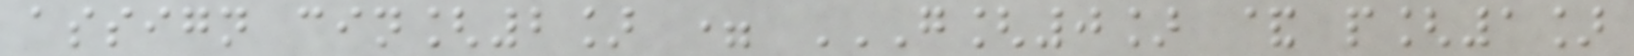assign cin[2] = G[0] & P[1]
